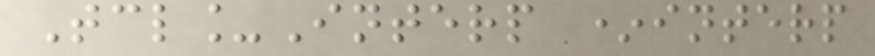Tcl_Interp *interp
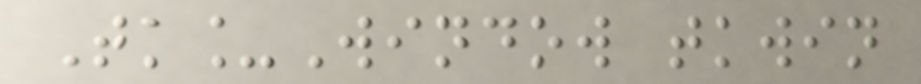Tk_Window tkwin
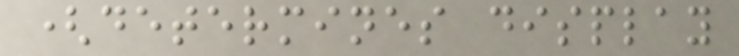(determines display
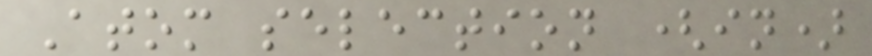Atom selection (in)
